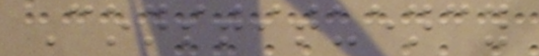Constituency
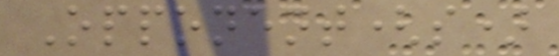Opponent(s)
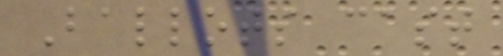Ballots cast
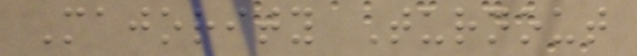Majority Turnout
